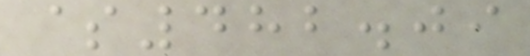$482.09
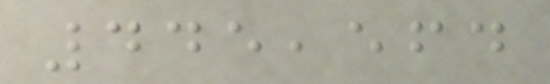445,564
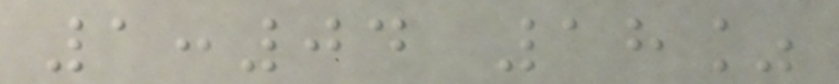1:04 18%
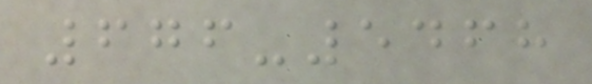676-5468
